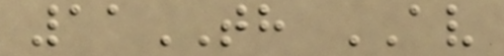11TH AV
